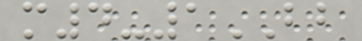m4-1BB
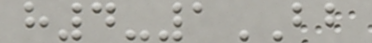h4-1BB
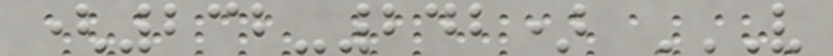(232-242) V
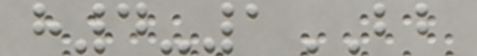h4-1BB
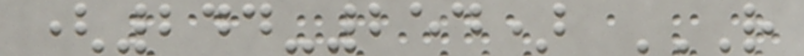(244-254) R
